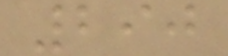290
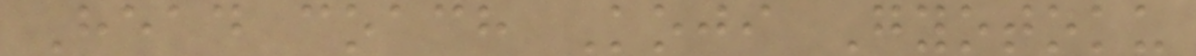Head coach Koji Gyotoku
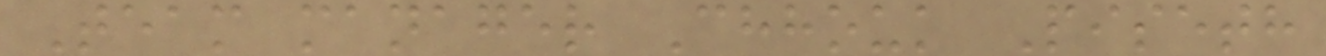Team manager Chhouk Piseth
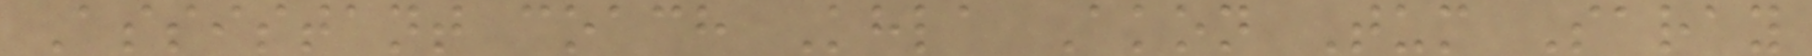Assistant coach Khla Akon Tum Saray
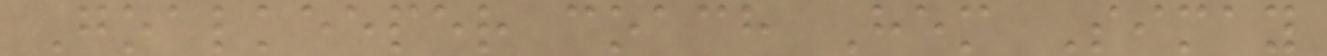Goalkeeper coach Hem Simay
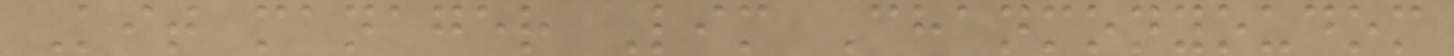Kit manager Lim Chanmonyoudom
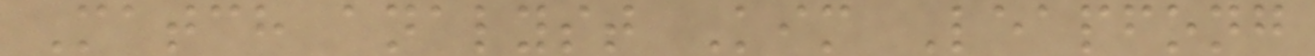Match analyst Kim Leapfong
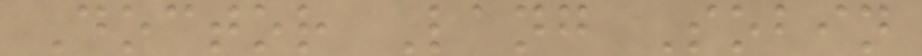Doctor Lang Sobin
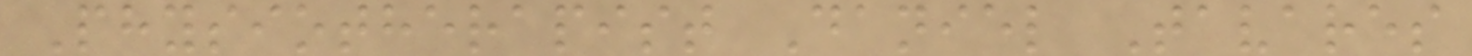Physiotherapist Daniel Tavares
